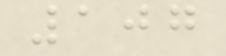107
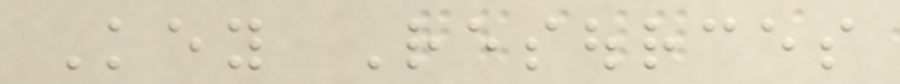Key Resources
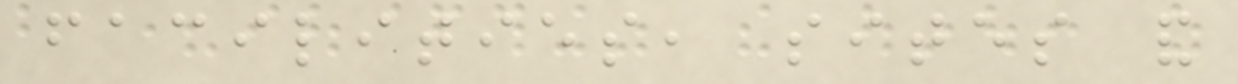facilities, sites and
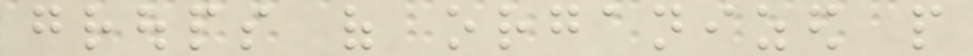groups of organized people
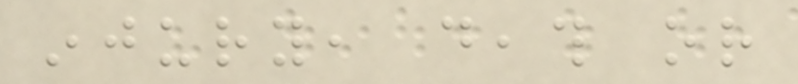injury, death or
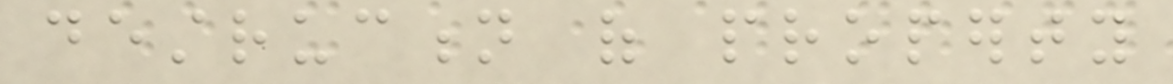destruction of property
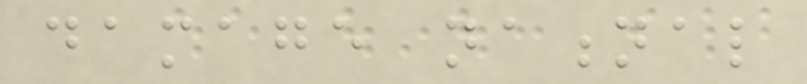damage national
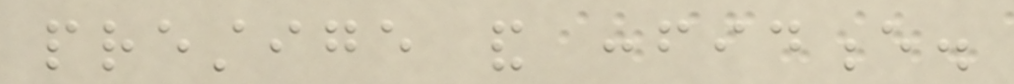prestige and confidence.
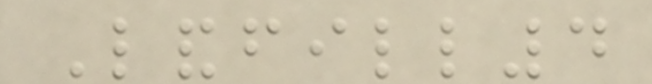Landfill4
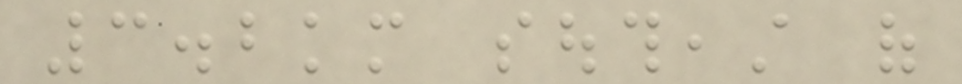3.2km southeast of
